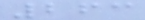263
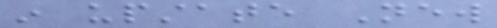in upstate New
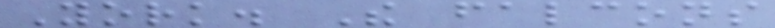York. The falcons
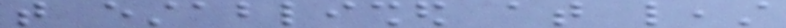that established at least
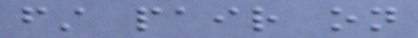first pair on
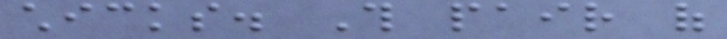chicks. This pair of
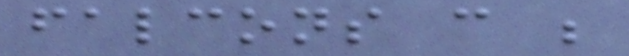falcons can be
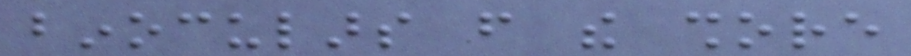binoculars from the shore
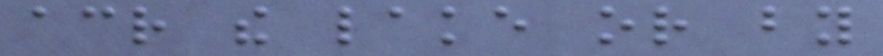across the lake or by
